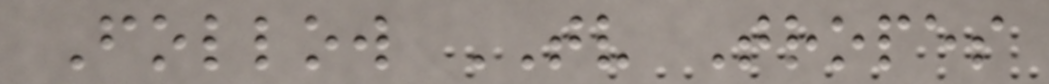Follow TV Tropes
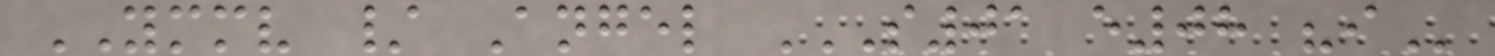YMMV / Angel S01 E08 "I
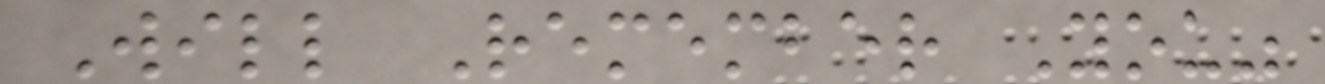Will Remember You"
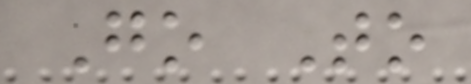Go To
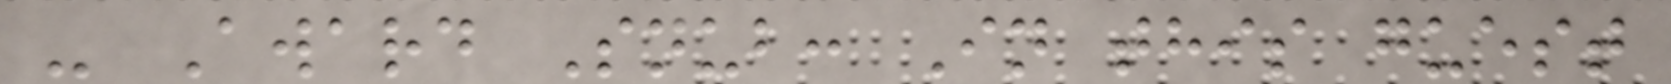- Award Snub: In this guest
